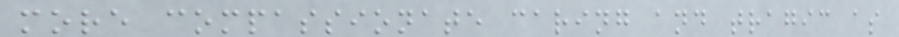more compassionate caring and tragic as
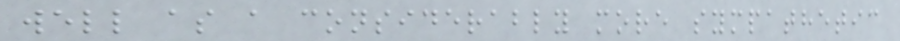well as a considerably more sympathetic
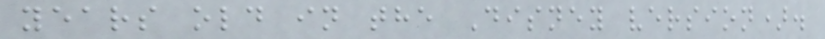years old in the Disney version).
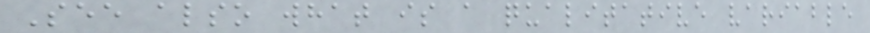See also what is a qualitative variable
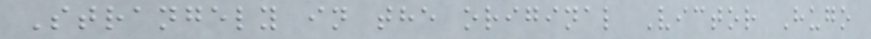Strangely in the original Victor Hugo
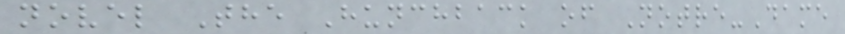novel The Hunchback of Notre-Dame
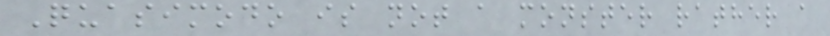Quasimodo is not a monster rather a
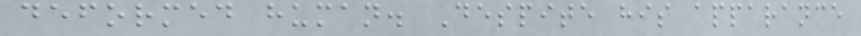deformed human. Despite his apparance
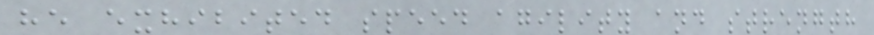he exhibited speed agility and strength
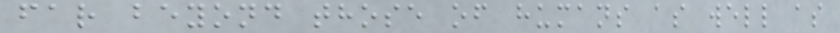far beyond those of humans as well as
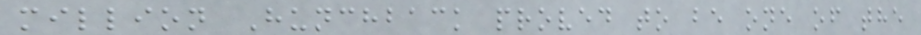million Hunchback proved to be one of the
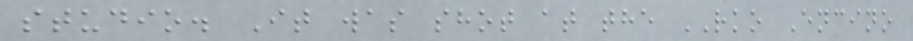studio. It was shot at the RKO Encino
